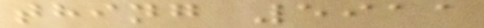thing 5911
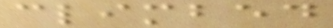climbed
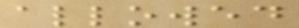allowed
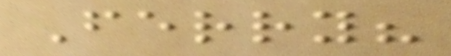Ferry?
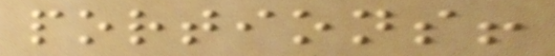portions!
